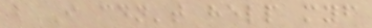but I couldn't help myself
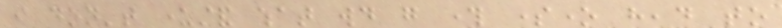i don't understand what would go through someone head to
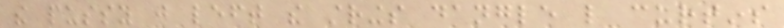the pussy just left the strings dangle like curtins
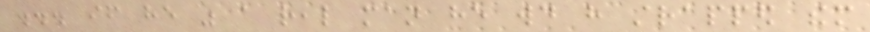... if he was a real man he would have strapped them
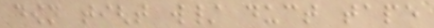down tight w/ duct tape
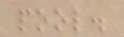pool.
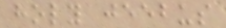holy jeebus
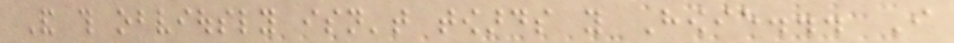And this obviously isn't towards you Howie... I
